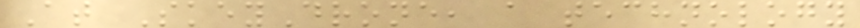At SkeyDrone, a technology
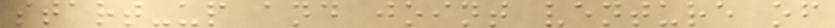start-up and joint venture of
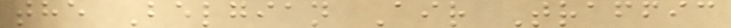the Belgian Air Traffic
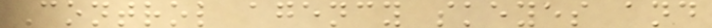Control agency skeyes and
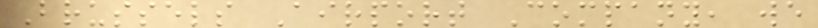Brussels Airport Company, we
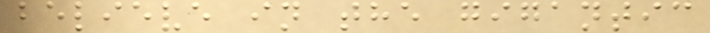believe in the gigantic
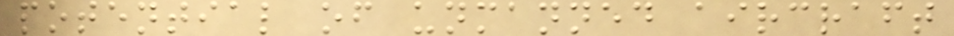potential of unmanned aircraft
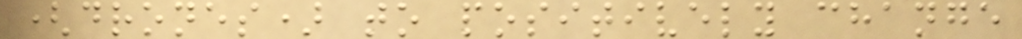(drones) to positively change
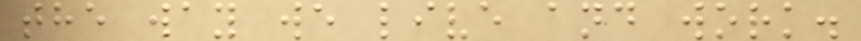the way we live and work.
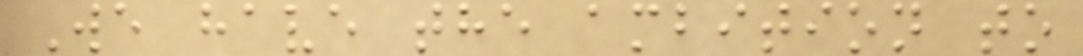We have the ambition to
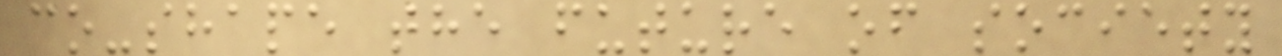co-shape the future of society
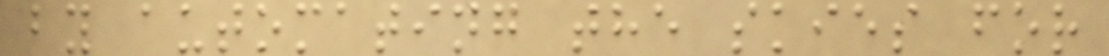by automating the skies for
